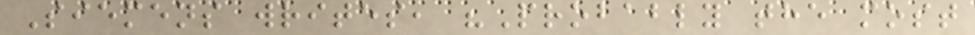Siemens writes, "Probably the most
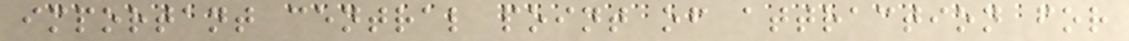important central point of attraction for
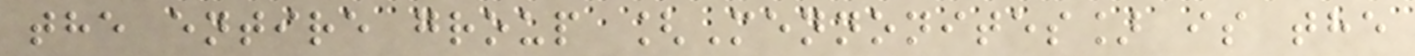the entire group [Mennonites] is the
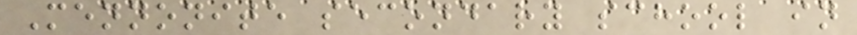Mennonite secondary school in
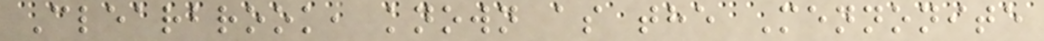Clearbrook, known as the Mennonite
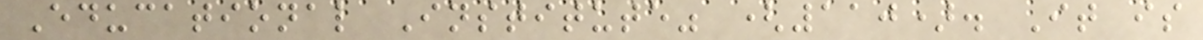Educational Institute" (110). It is
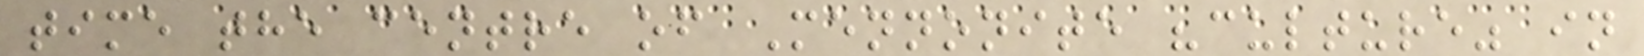time the centre of Mennonite "culture" in
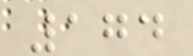174
